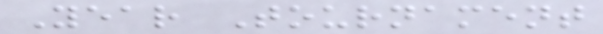Year Tournament
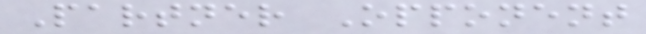Partner Opponent
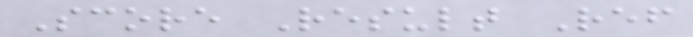Score Result Ref
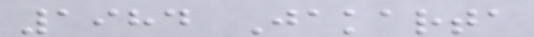1984 Jakarta
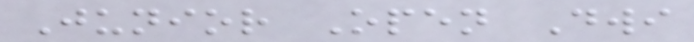Junior Open Dwi
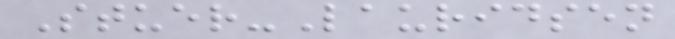Stuer-Lauridsen
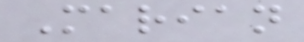Marian
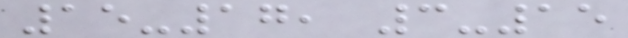15-17, 3-15
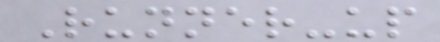Runner-up
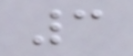3
